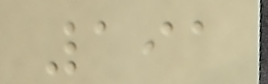191
